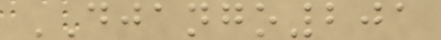DJANGO201
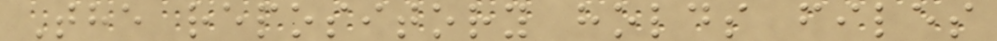The repository holds files
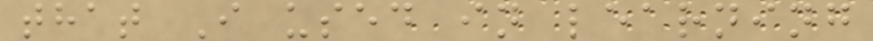that I used in learning
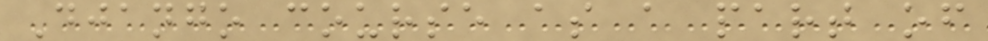Django course as a part of
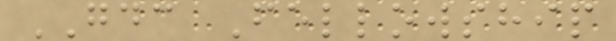GDC Fellowship
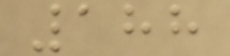188
